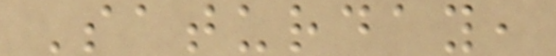Saturday,
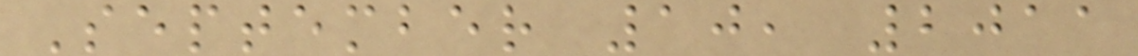September 10, 2011
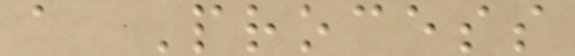a Process
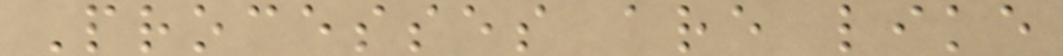Processes are like
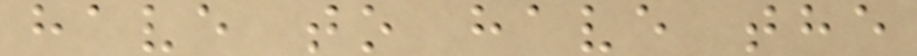have to have the
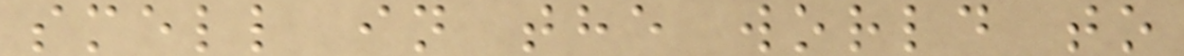smell in the world to
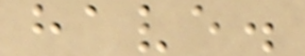have.
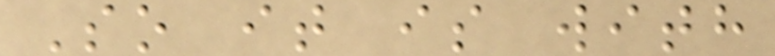So it is with
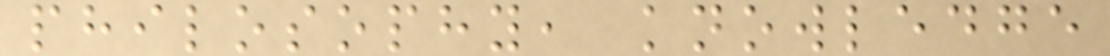philosophy, knowledge
